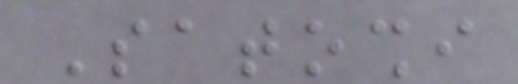Satoshi
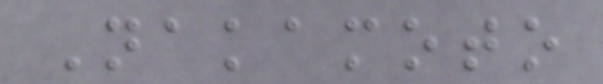Nakamoto
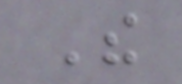The
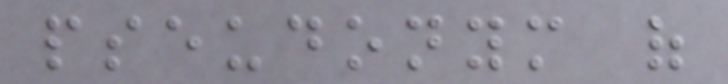pseudonym of
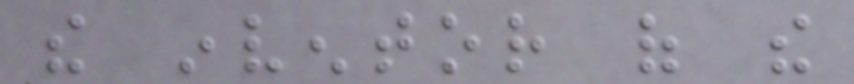the inventor of the
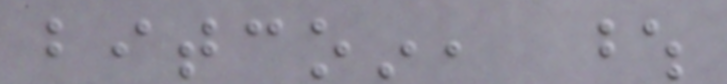bitcoin, whose
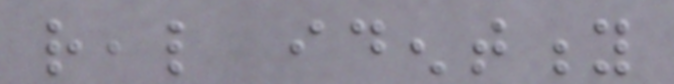real identity
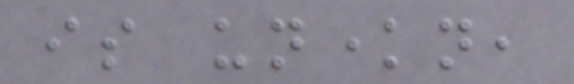is unknown,
